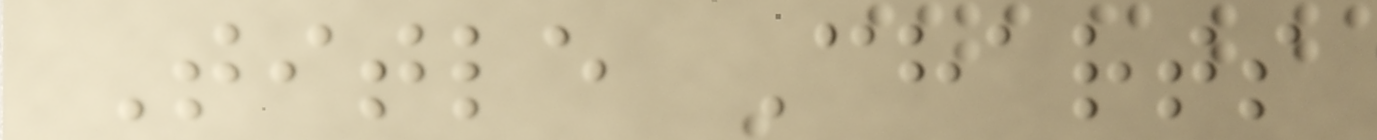Title Charts
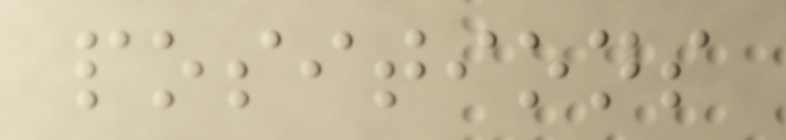positions
